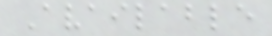Available
